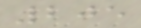205
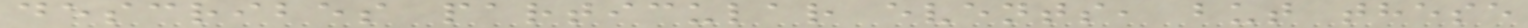describes particular events, but these
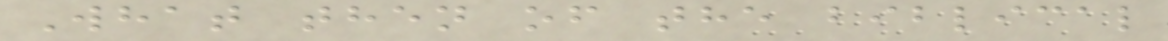What then of the biblical
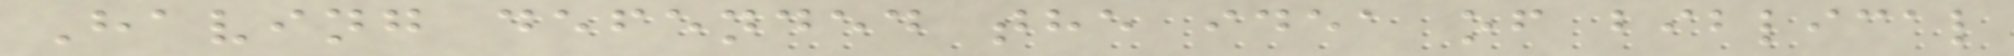Having defended the idea of biblical
